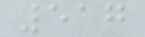517
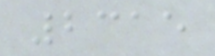2315
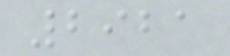2921
